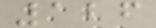126
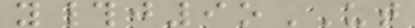y#j9oUT
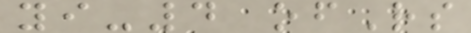yi-4 ofRs
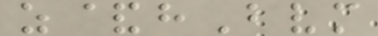z&hBvm
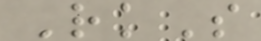RkS
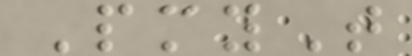PmyT
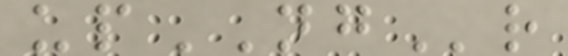upNGr
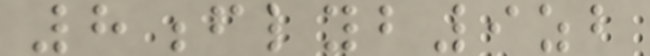8flyb9zb
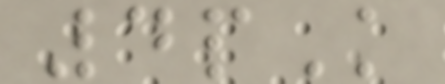4pK
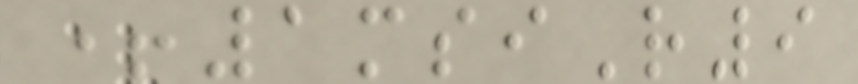+1msiR9
